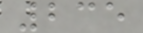235
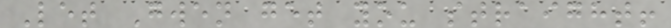Let Gwen get you straight!
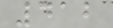412
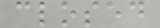closed
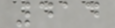414
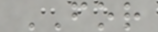FOR
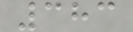383
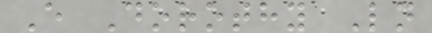E Dorothy Ln
